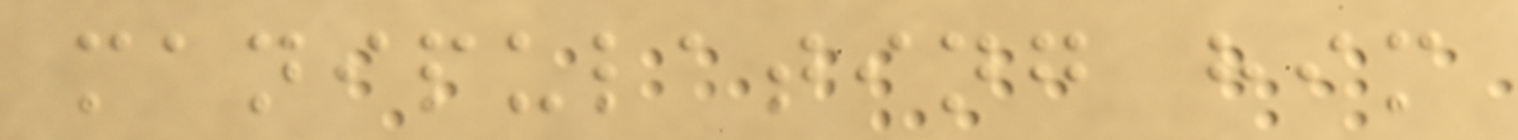manipulating him
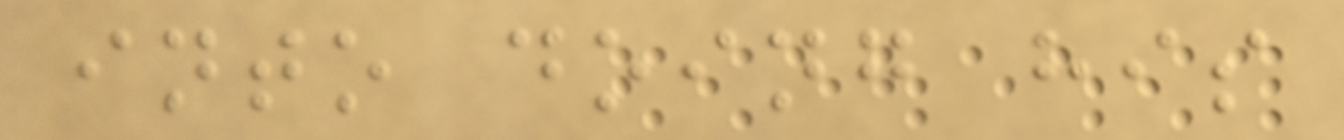into doing his
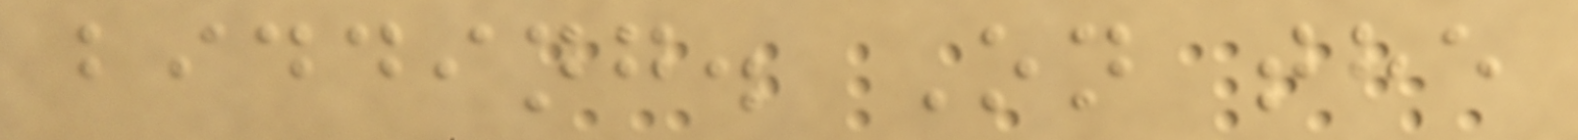bidding. On the
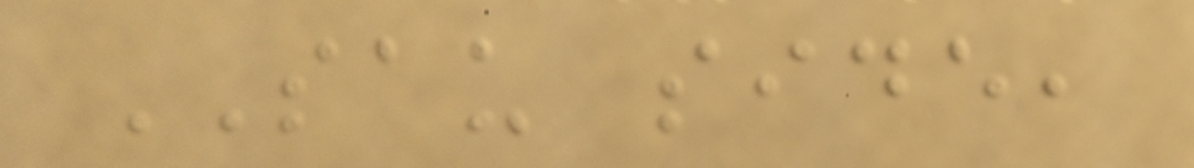SAU side,
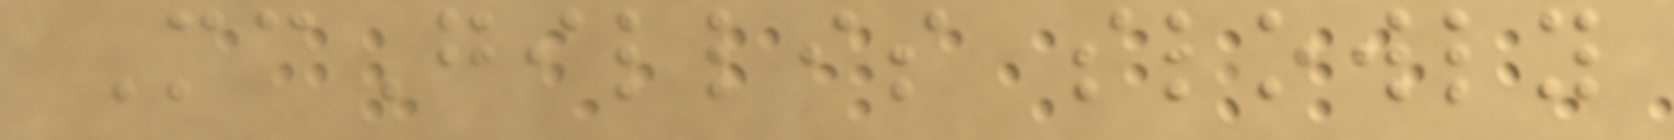McGillis slowly
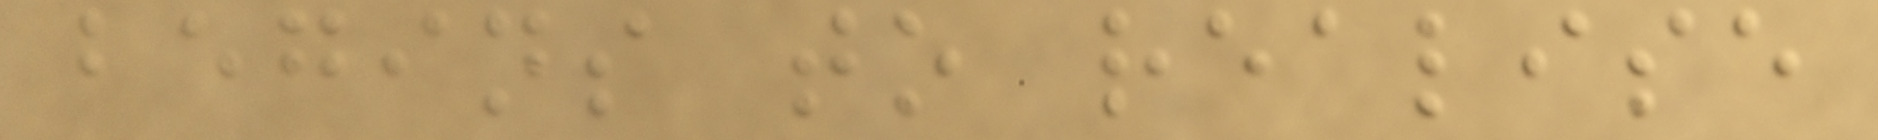begins to realise
